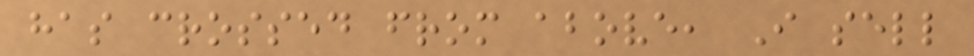has crossed from above, I sell
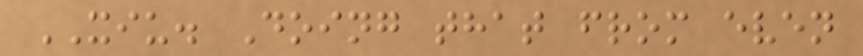XIU. Doing that from even
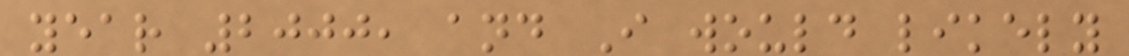year 2000, and I would likely
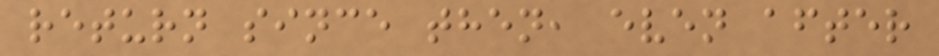return since then, even after
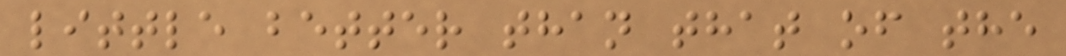little better than that of the
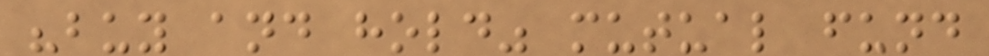"buy and hold" mutual fund
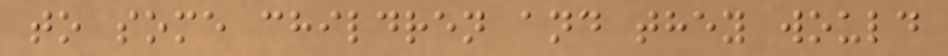to some children and they would
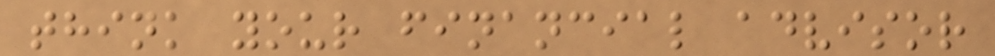think your financial advisor
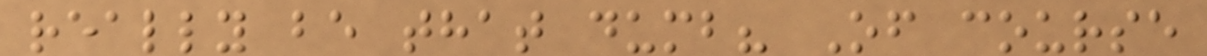really be that dumb? Of course
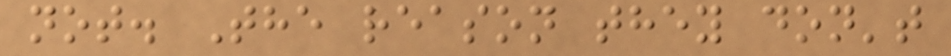not. The reason they don't
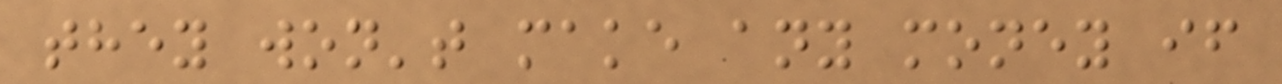they won't make any money if
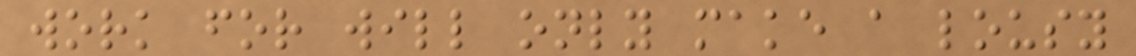work for will only make a lousy
